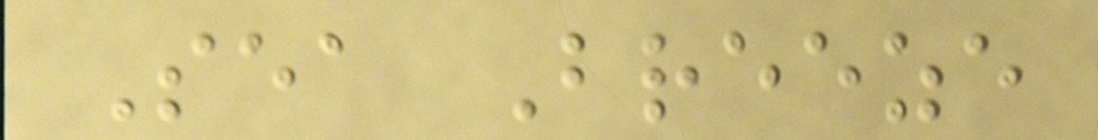Sea Breeze
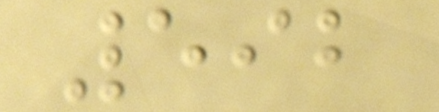592
